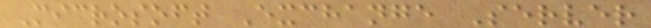Microsoft Exchange Server
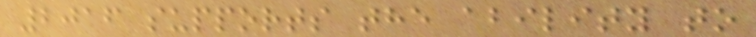2016 supports the ability to
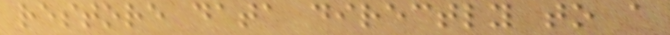restore data directly to a
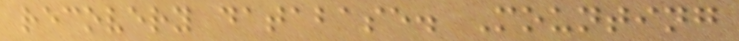recovery database. Mounting
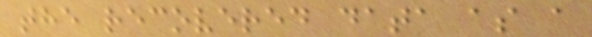the recovered data as a
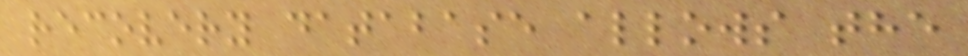recovery database allows the
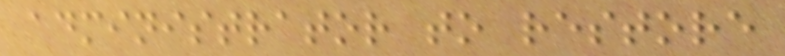administrator to restore
